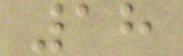18
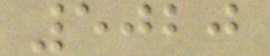5020
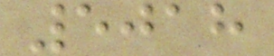5018
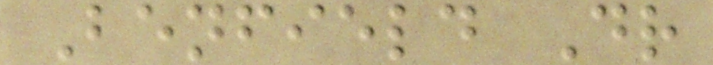Benfield Dr
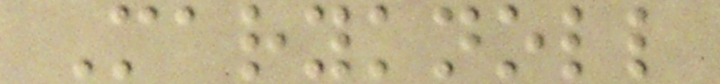Maryknoll
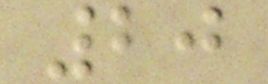20
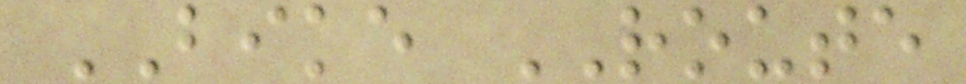BIKE ROUTE
